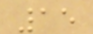15
